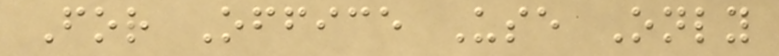For Office Use Only
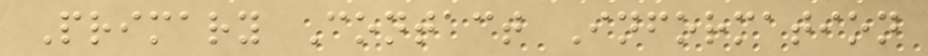Primary Contact Information
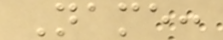Name:
